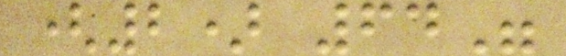(2) 64"
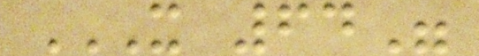X 64"
